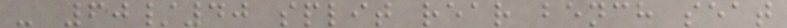- 60/40 split rear bench seat
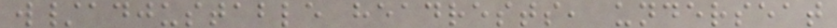w/adjustable headrests, underseat
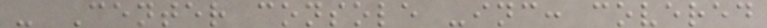- Center console -inc: covered
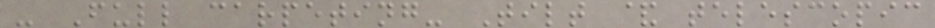- Full carpeting- Tilt & telescopic
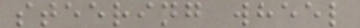steering wheel
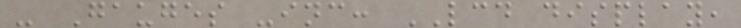- Gauges -inc: LCD display,
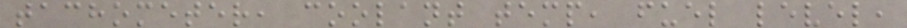tachometer, coolant temp, fuel level,
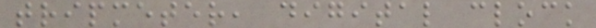tripmeter, digital clock
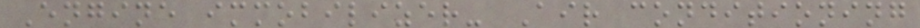Engine immobilizer- Air conditioning
